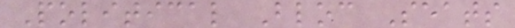Political Bloc Seats
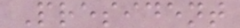President
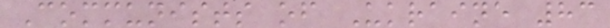Communists of Ukraine 83
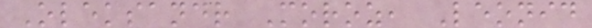Oleksandr Moroz, Leonid
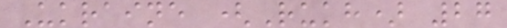Ukraine (Rukh) 27
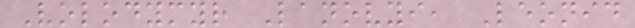Volodymyr Lanovyi, Leonid
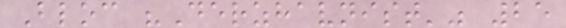Bloc "Derzhavnist'" 25
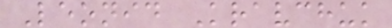Leonid Kravchuk
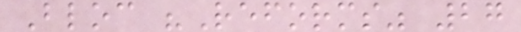Bloc "Reforms" 27
